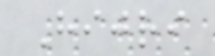Hijri
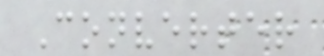Converter
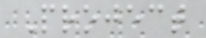Project
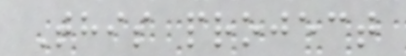This project
